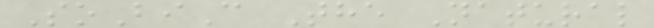SoBiC The Natural
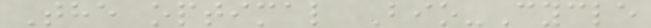The optimal Bio-Cycle
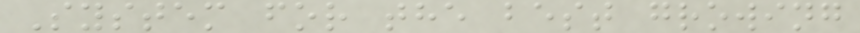System for the best growing
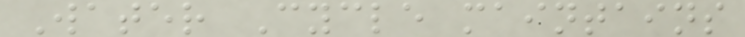Water Cycle maintains
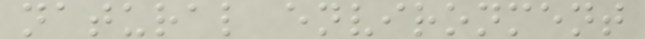natural environment
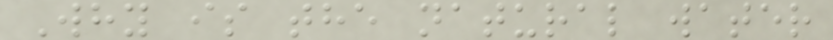Why is the natural water
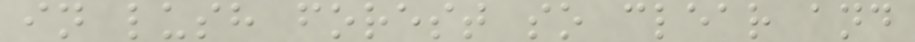in lush forest so clear and
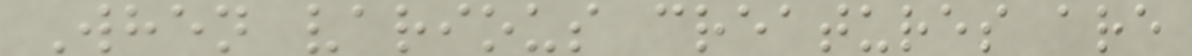When various creatures are
